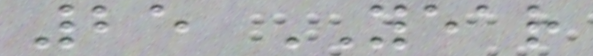25 YEAR
